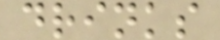drinks
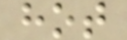hot
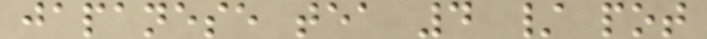japanese tea 4 / pot
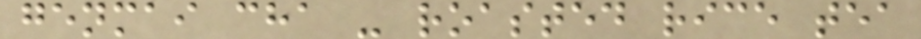genmai cha - roasted rice tea
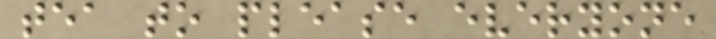tea to please everyone
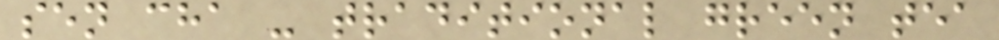sen cha - traditional green tea
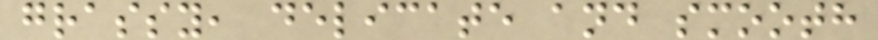grassy, delicate and smooth
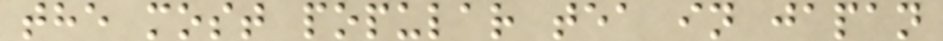the most popular tea in japan
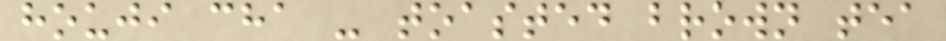houji cha - toasted brown tea
